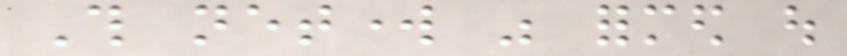This network was formed out
